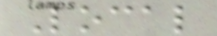Local
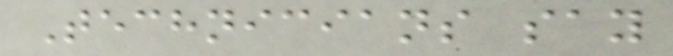Technicians say
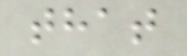that
